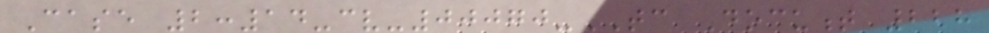Case 2:14-cv-00070-TC Document 228
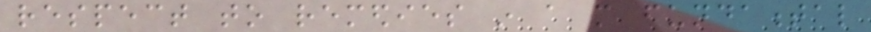respect to remedies in a more fundamental
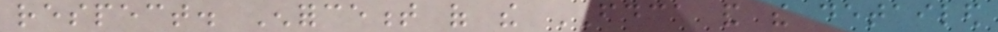respect. Enforcement of the FDCA and the detailed
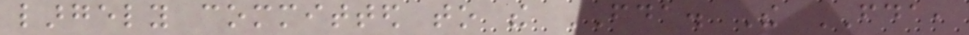largely committed to the FDA. The FDA,
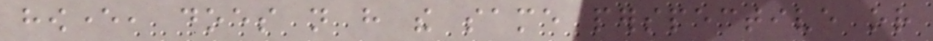however, does not have the same perspective or
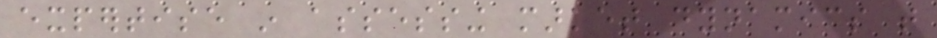expertise in assessing market dynamics that
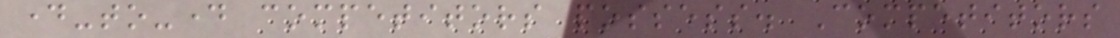day-to-day competitors possess. Competitors
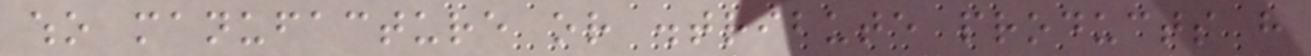who manufacture or distribute products have
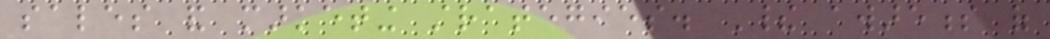sales and marketing strategies. Their awareness of
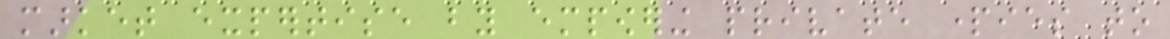market expertise by empowering private parties to
